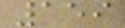159
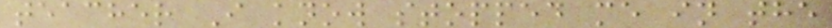teacher I know stopped me in the
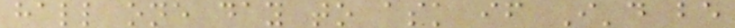hall one day to ask if I'd be
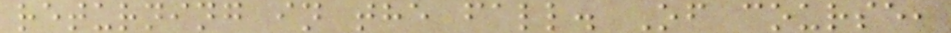returning in the fall. Of course,
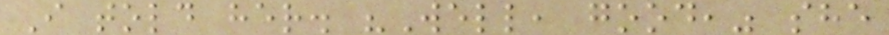I told her. "Well, good," she
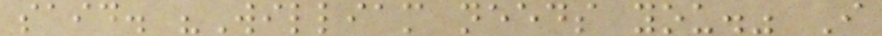said. "William needs you." I
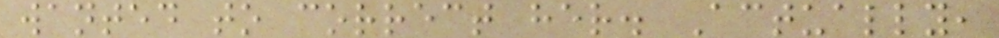wanted to correct her. Actually,
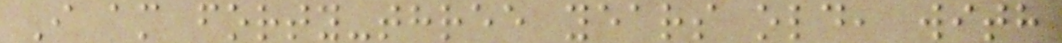I am forty-three years old, with
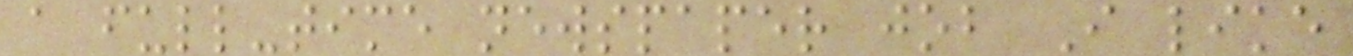a full-time newspaper job I like
